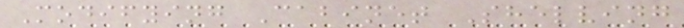Modifying Cabinet Shelving
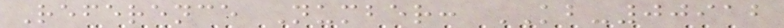Reference Number: KB-00912
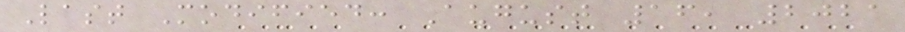Last Modified: August 16, 2021
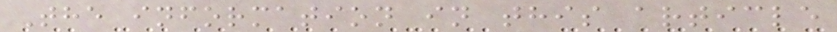The information in this article
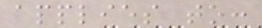applies to:
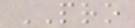PRO
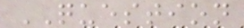QUESTION
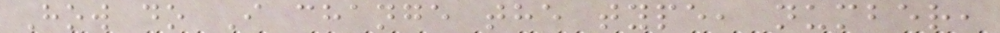How do I change the type, number,
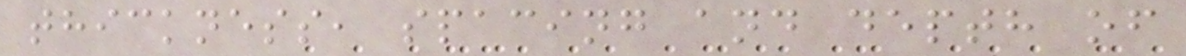thickness, spacing and depth of
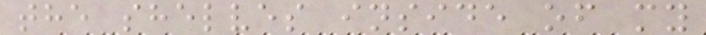the shelves inside of my
